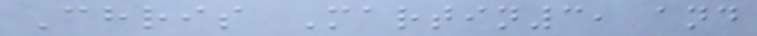Chris Martin3, and
